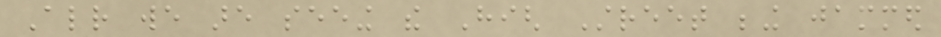Already we are seeing the High Street being jammed
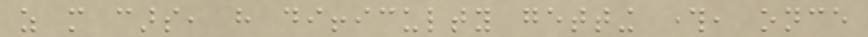as more cars, have difficulty getting through, once
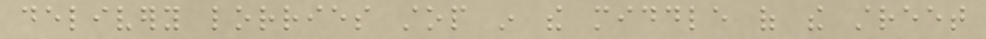delivery lorries stop in the middle of the street
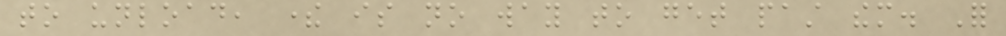to unload, there is no way to get past them. For
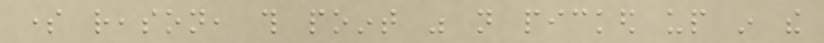some reason, this point was not picked up in the
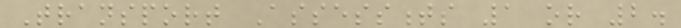Transport Assessments 1 or 2.
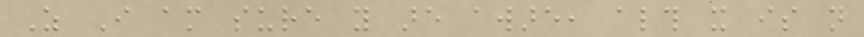As I am sure you are aware, although it is not
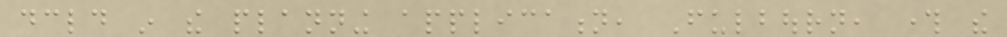declared in the planning application, Fulbourn, through the
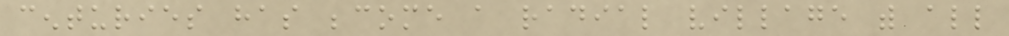centuries has become a radial village with all
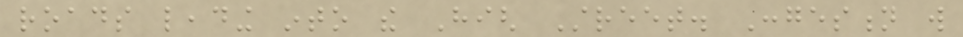roads leading into the High Street. Congestion will
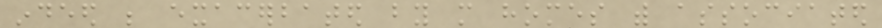indeed be exacerbated by more homes with associated
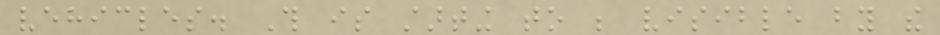vehicles. This is starting to be visible by the
